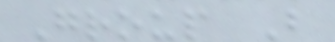Group B
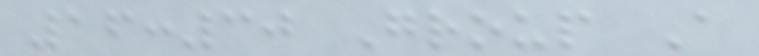16:30 Group A
